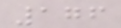176
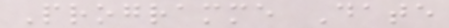Programme Date
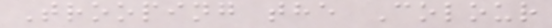Trooping the Colour
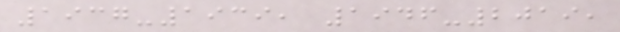1937-1939, 1946-2019,
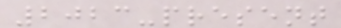2023-present
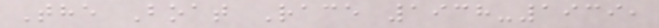The Boat Race 1938-1939,
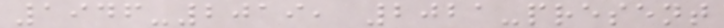1946-2019, 2021-present
